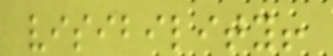visibility!
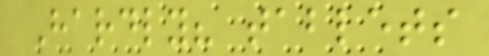Hardly? tablets
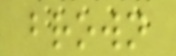brown
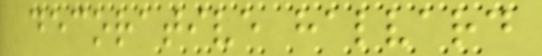decorative halvard
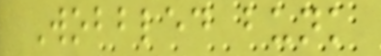Wobbled bunk
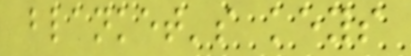blanket's keys
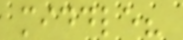middle?
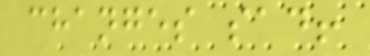changes sad!
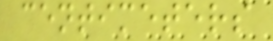centimeters
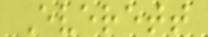Everett
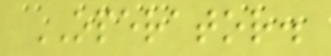OPERATOR.
